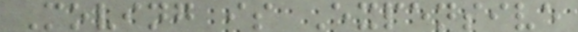Moving is Expensive
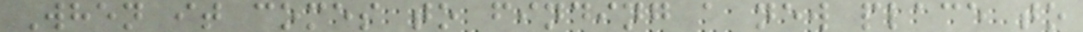When it comes to finding a new place to
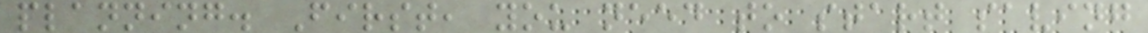planning. First, you need to start saving
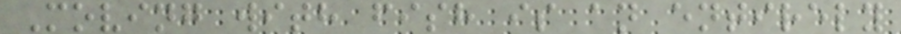Moving with fish is an entirely
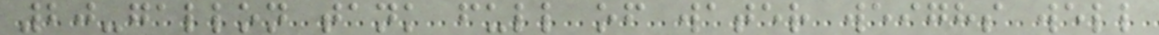20-gallon tank full of water weighs well
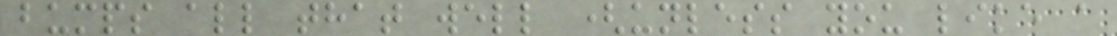bumps all that well (unless you like a
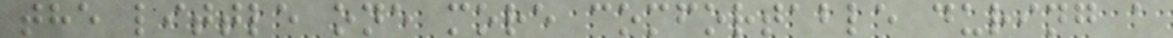the little one more comfortable during a
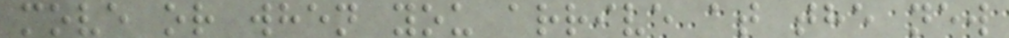move or when you arrive at the new
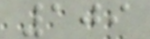109
